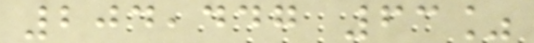204,447 63%
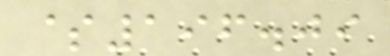$196.09
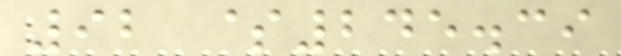92 $245.39
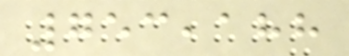753,188
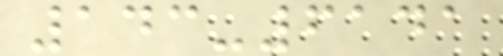143-6141
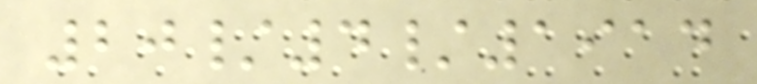20/4/1914
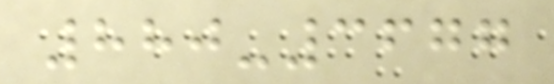880-3677
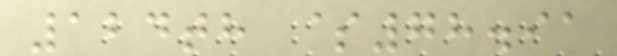124th $78.91
